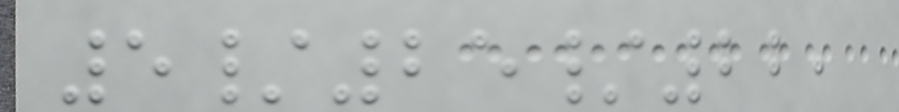5/25/22,
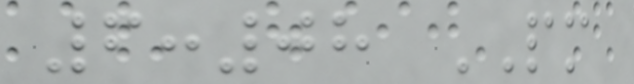6:08 PM
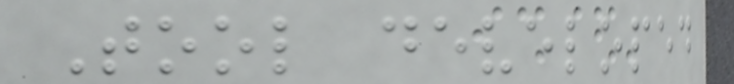Tool developed
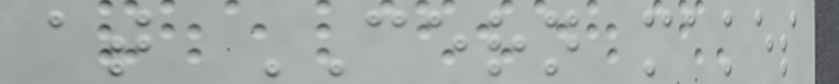at CERN makes
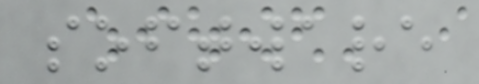software
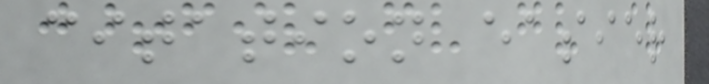citation easier
